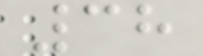38
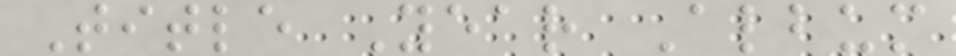Title Year Album
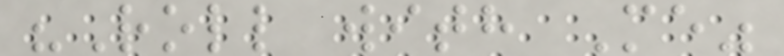"Roll with Me"
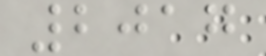2017
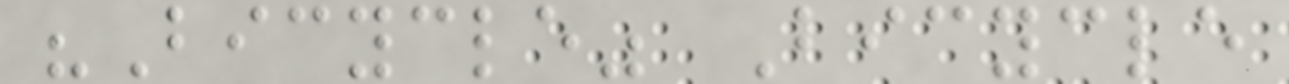"Bicycle" Bicycle
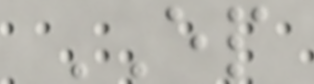EP
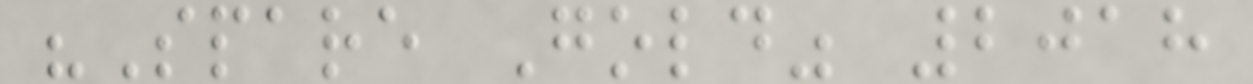"Spare Gold" 2018
